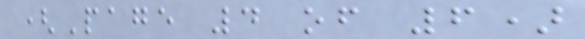(Page 4 of 6)
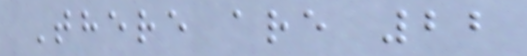There are 22
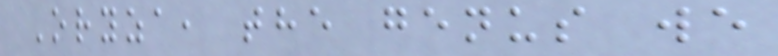Oryza, the genus we
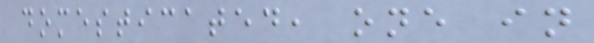domesticated, one in
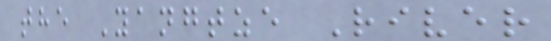the Yangtze River
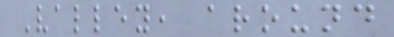Valley, around
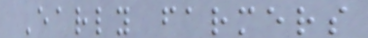Early farmers
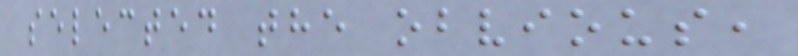selected the obvious,
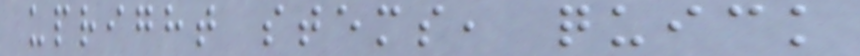upright stems, quick
